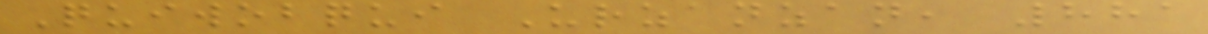Quiwobqui Urzanzan, 881
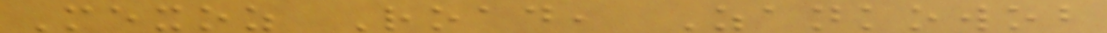Mexoz Road, Zankowob
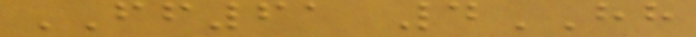FF61 4HH
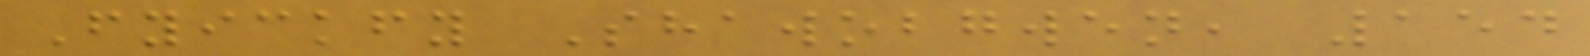Fyickfy Shawobgwen, 154
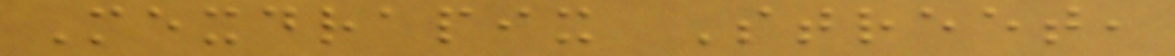Mexdrapix Street,
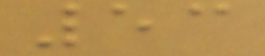53
